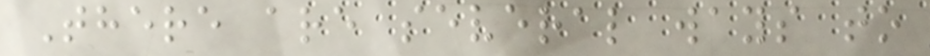There are several ways to
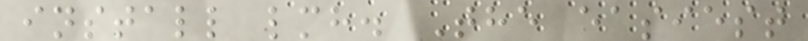install lmh. The easiest
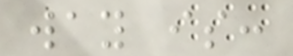way is:
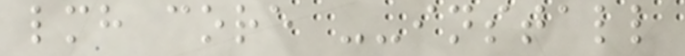lmh core --install
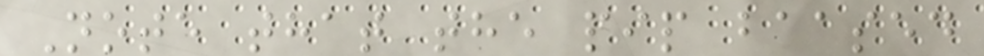Note that the pip baased
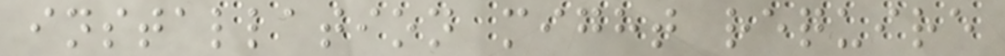installation might require
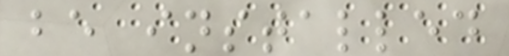be installed
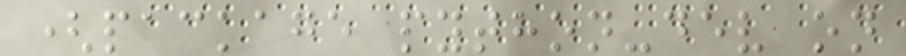(package python-dev on
